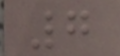7
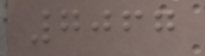7067
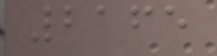2165
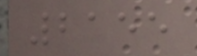2155
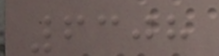6308
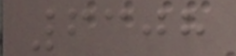6308
